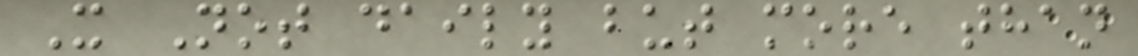X Not daily but more than
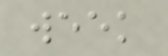week
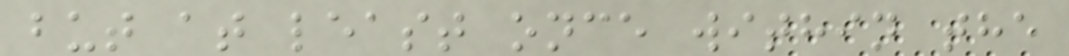but at least once within the
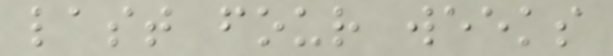last four weeks
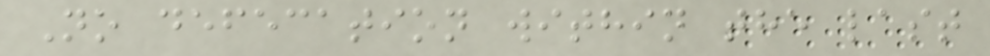No defecation within the last
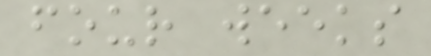four weeks
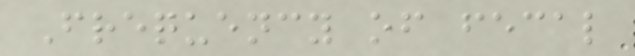Frequency of fecal
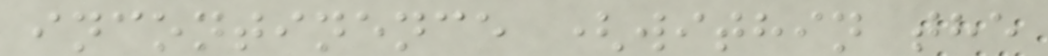incontinence (within the
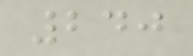240
